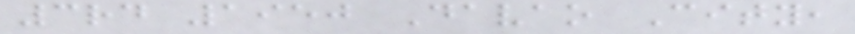3rd 1950 Davao City,
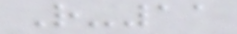R-11
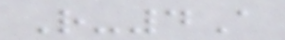R-4A
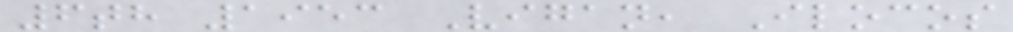6th 1953 Vigan, Ilocos
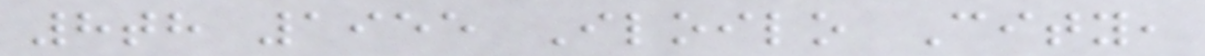8th 1955 Iloilo City,
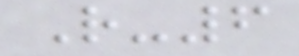R-6
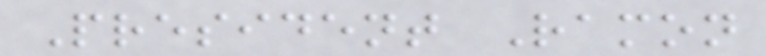President Ramon
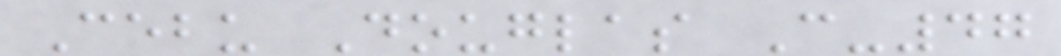Cebu Douglas C-47
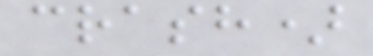crash)
